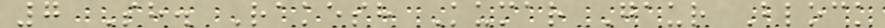7 Sh. Rakesh Kumar Gaur Block
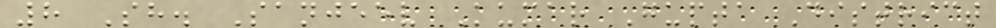8 Sh. Sanjeev Kumar Gupta District
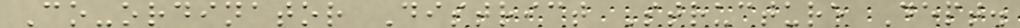Co-ordinator District Structure Dept.
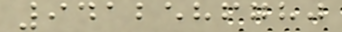9412586780
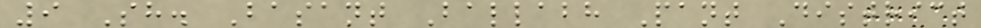9 Sh. Basant Ballabh Pant District
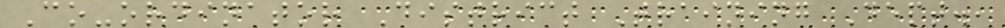Co-ordinator District Training Dept.,
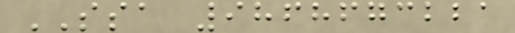SSA 9868673221
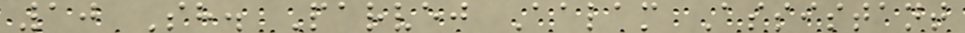10 Sh. Parvej Aalam Assistant
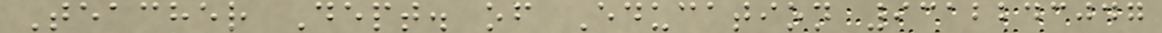Teacher Dept. of Education 9312243047
